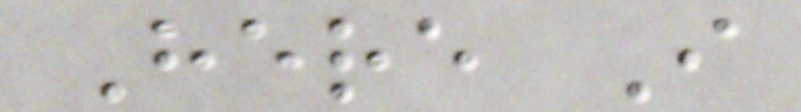Here I
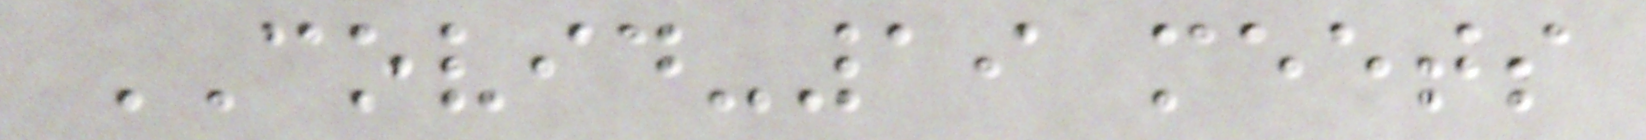COVID-19 meets
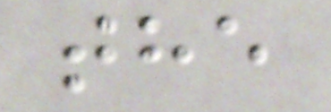the
